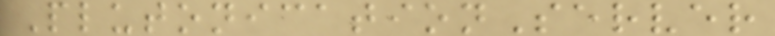PlutonicationServer
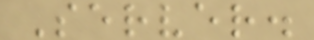Server.
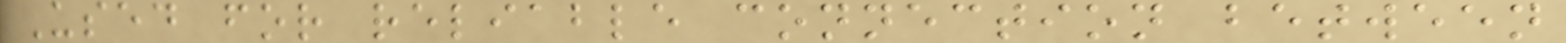Used for reliable connection between
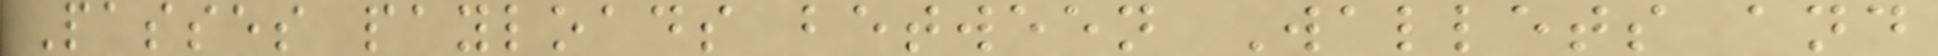Passes payloads between Wallets and
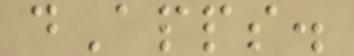dApps.
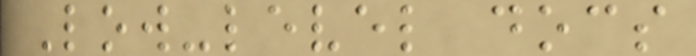Low-level docs
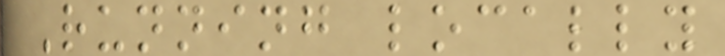Running locally
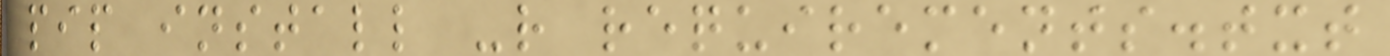pip install -r requirements.txt
